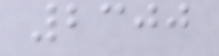2300
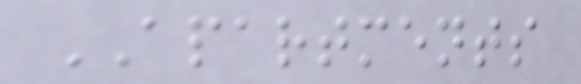APARTMENTS
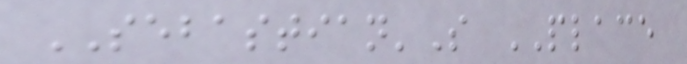SEBASTIAN'S PLACE
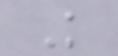K
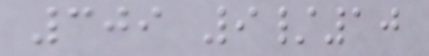309 9/10
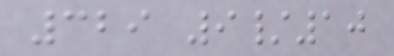329 9/10
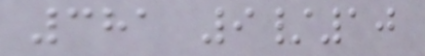381 9/10
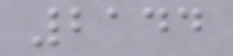2144
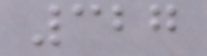327
